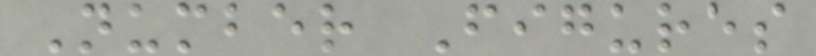Number Figures
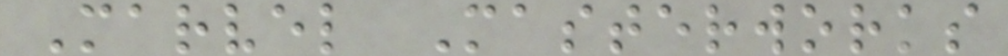Marvel Masterworks
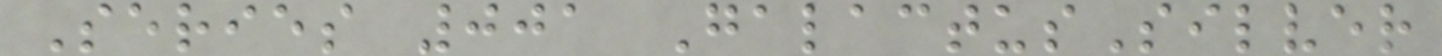Series 001 GalactusSilver
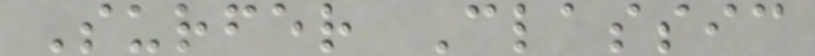Surfer Classic
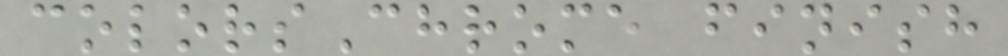colorsChrome finish
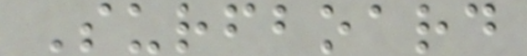Surfboard
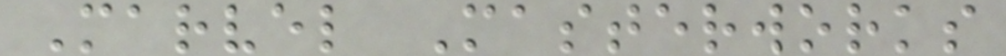Marvel Masterworks
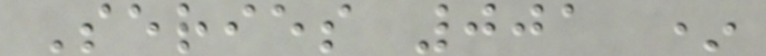Series 001 *
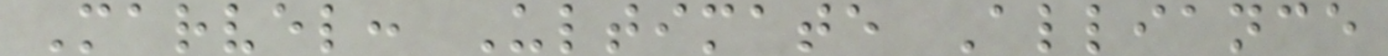Marvel: Ultimate Alliance
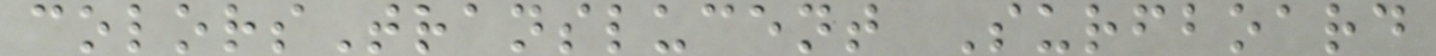colorsTranslucent Surfboard
